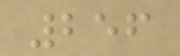256
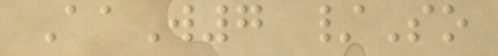AaW7 /So
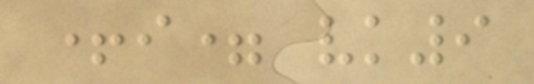+i= vk9
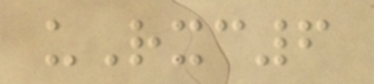uRxc6
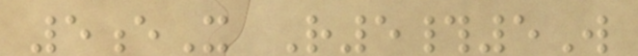5eX R5#5W
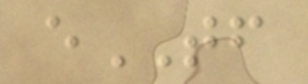eTF
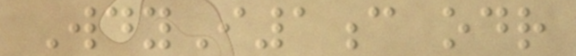WdyI1c odr
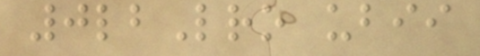0lbLro ubii
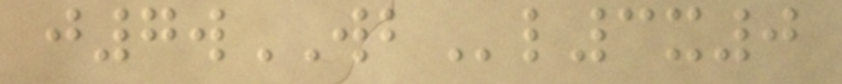j7wWBl3x0
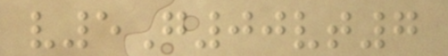v5G00vt7
